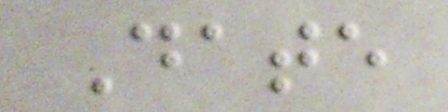Date
